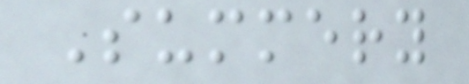Summery
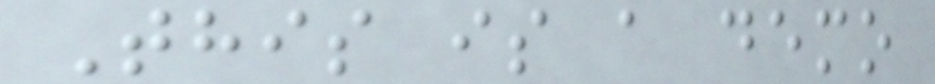This is a demo
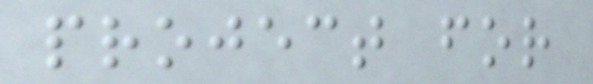project for
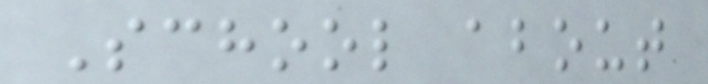School about
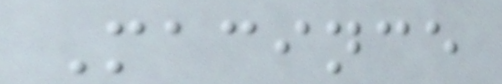Macince
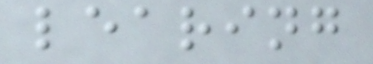learing
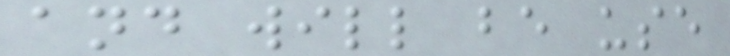and will be use
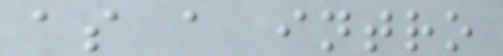as a intro
